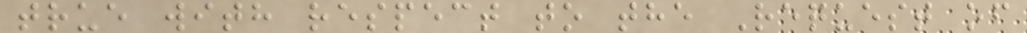true with respect to the Request of
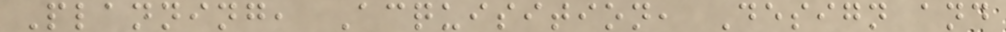Planning, Acquisition, Design and
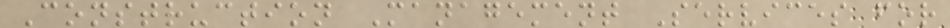Construction Management Services for
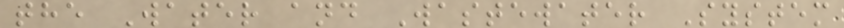the Water and Wastewater System
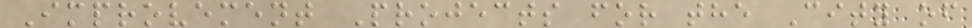Improvement Projects for the City of
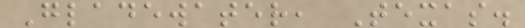Gladewater, Texas.
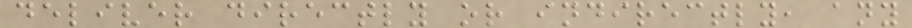deliver directly or indirectly, any
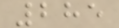285
